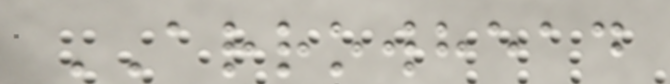ARROWHEAD
